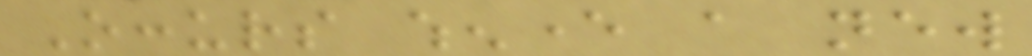Occurs whenever a new
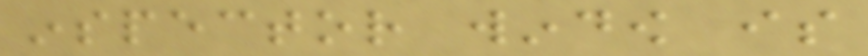inspector window is
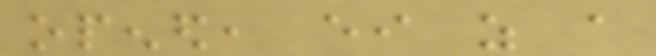opened, either as a
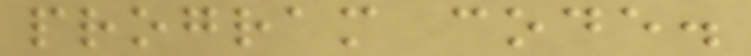program code.
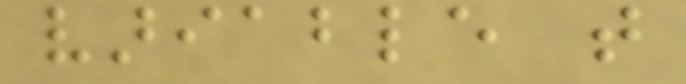variable that
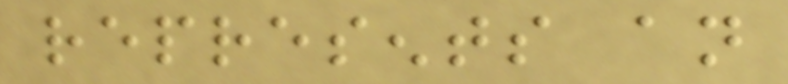represents an
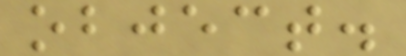object.
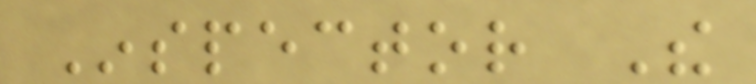Inspector The
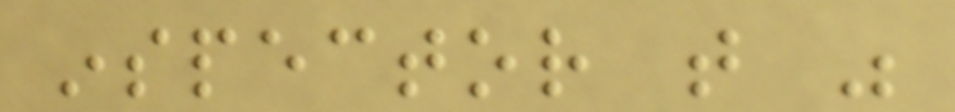inspector that was
